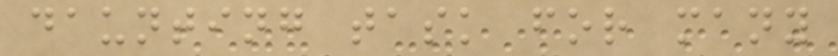daunting task for many
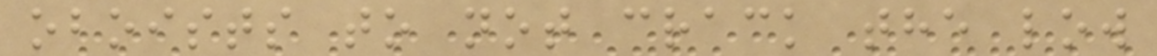oboists to not crack the low
